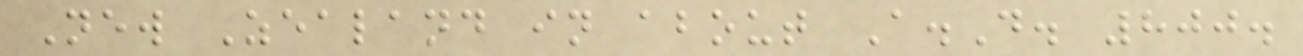New Zealand in about A.D. 800.
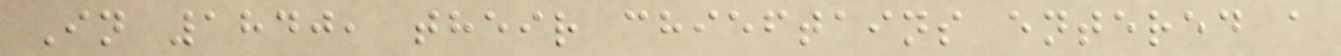In 1840, their chieftains entered a
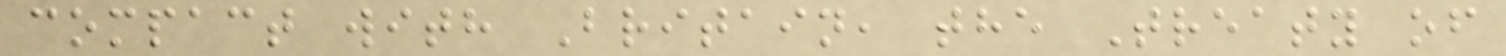compact with Britain, the Treaty of
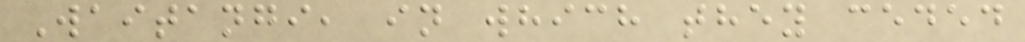Waitangi, in which they ceded
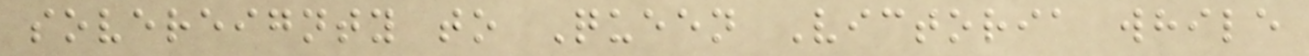sovereignty to Queen Victoria while
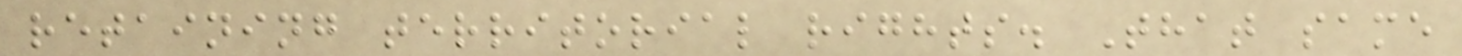retaining territorial rights. That same
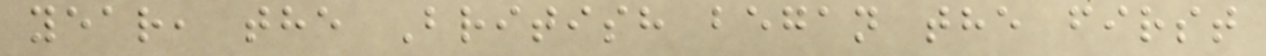year, the British began the first
